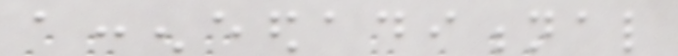acceneedaditional
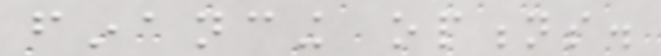financing options.
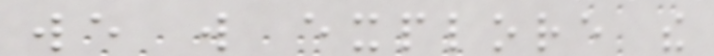we will explore the
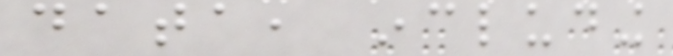data, including
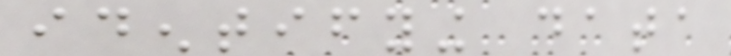identifying data
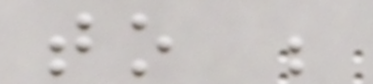to be
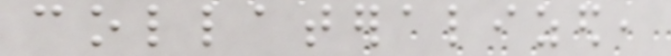collateralized,
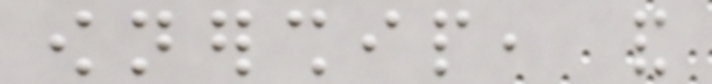ownership, and
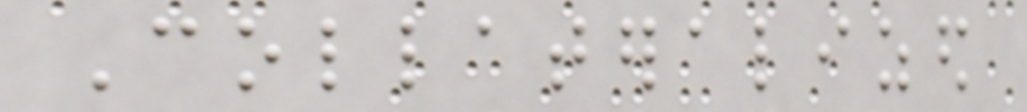Collateralized
